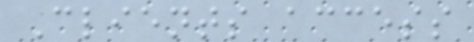Clients access
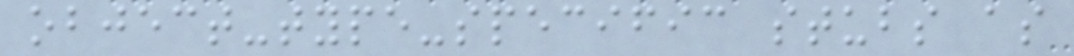object-type-specific stubs as
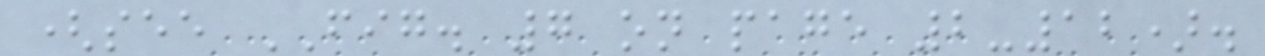(see FIG. 7 on page 2-12).
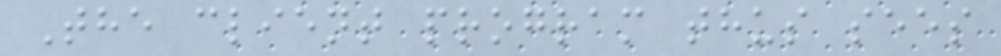The client program thus sees
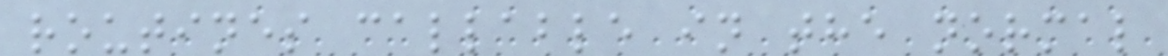routines callable in the normal
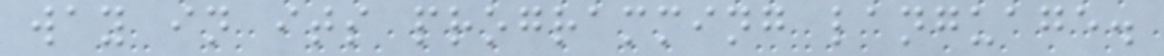way in its programming language.
